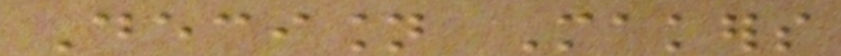Decision Makers
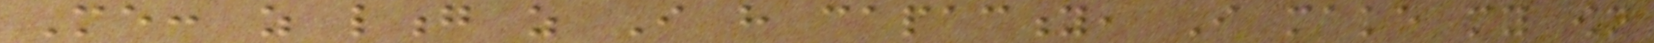Me: as long as I have capacity, I make my own
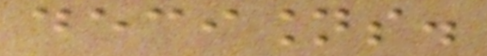decisions.
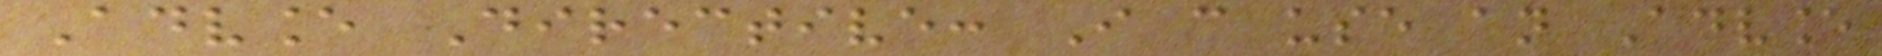Advance Directive: I can use an Advance
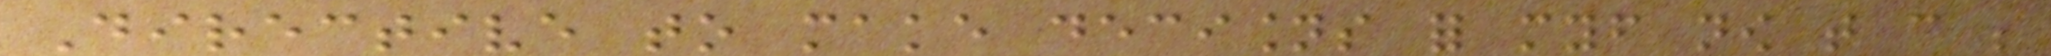Directive to make decisions for myself now that can be
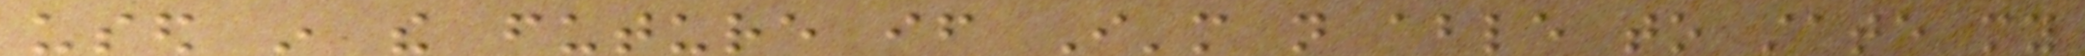used in the future if I'm not able to state my
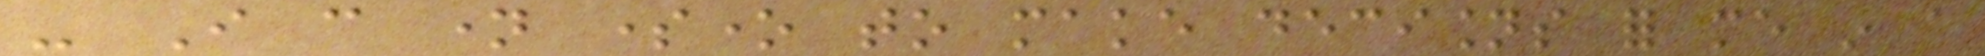- I can name someone to make decisions for me in a
